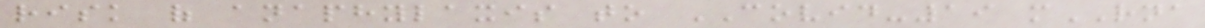risk of anaphylaxis to COVID-19 mRNA
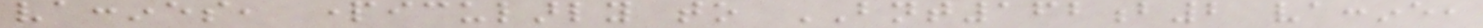vaccines, particularly to BNT162b2 vaccine,
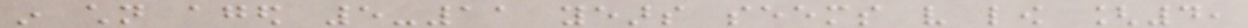in children aged 5-11 years seems very low [4,
